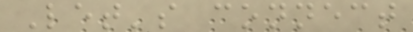Let's connect
